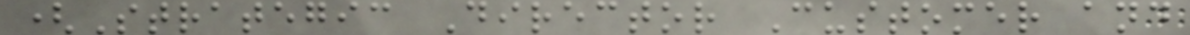(Strategic Director Customer and
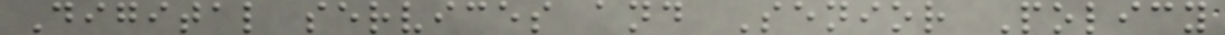Digital services and Senior Policy
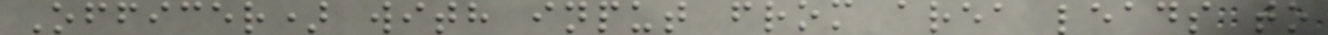Officer) with input from area leads to
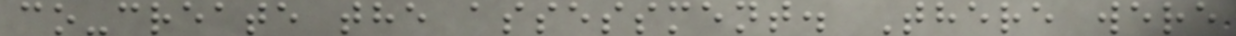co-create the assessment. There were
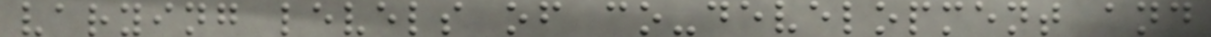varying levels of co-development and
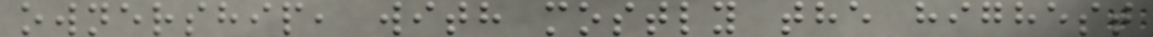ownership, with mostly the highest
